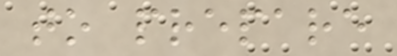to prepare
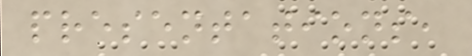presentations,
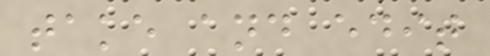take and edit
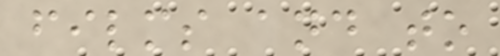films and to
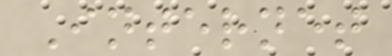Internet
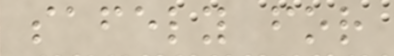safely for
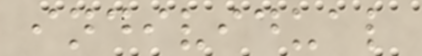individual
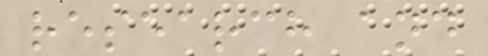research and
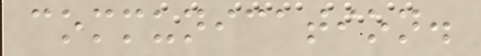communication.
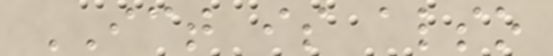ICT is also
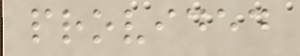provided
